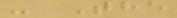- The
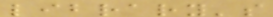library's
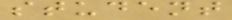student
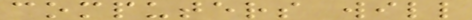computers will
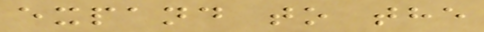expand to the
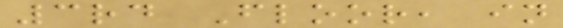3rd Floor, in
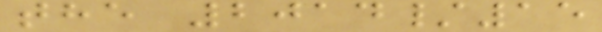the 2014/15
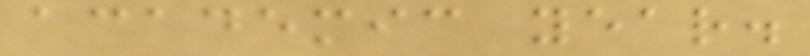academic year.
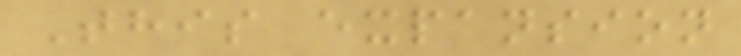This expansion
